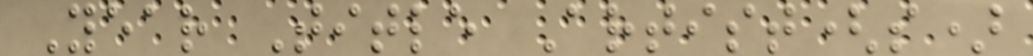Year Title Artist(s)
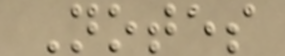Notes
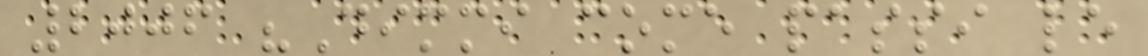2006 "Dimmi come passi le
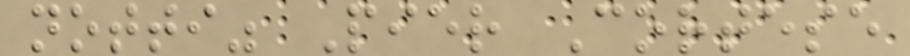notti" Pier Cortese
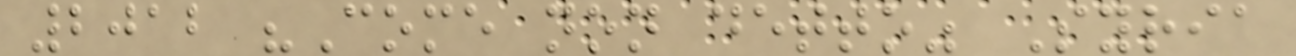2012 "Come non detto" Syria
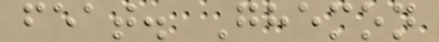feat. Ghemon
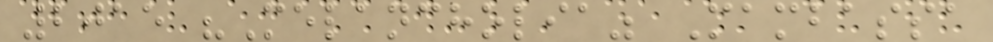2015 "Melancholia" Mambassa
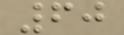60
